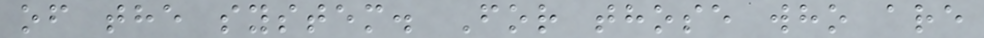of the system. For those who are
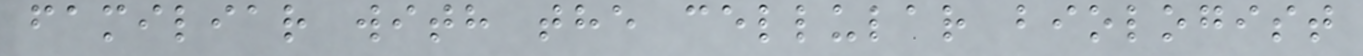familiar with the cellular biologist
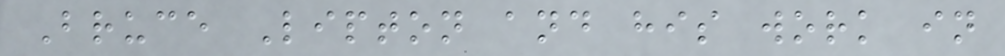Bruce Lipton and his work in
